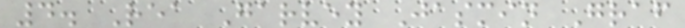4. Rea Garvey Jasmin Graf
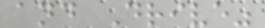and Drive"
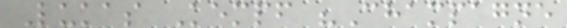Lukas Kempf "Champagne
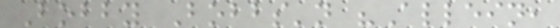Bobby Bobbs'n "Allein,
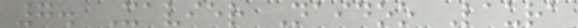7. Xavier Naidoo Laura
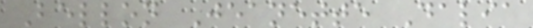Bellon Jeanette Dalia
